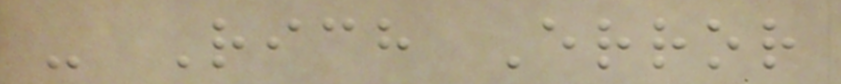- Rich Error
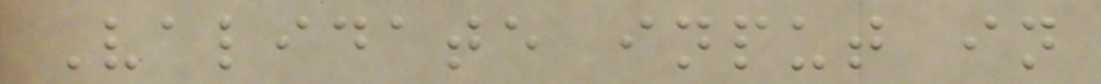Validate input in
